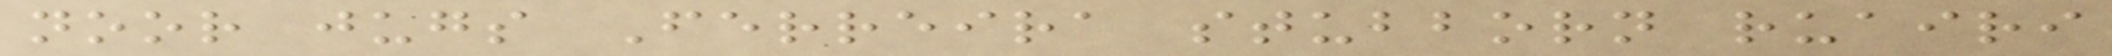noor jugs Ferreira stubborn ruairi
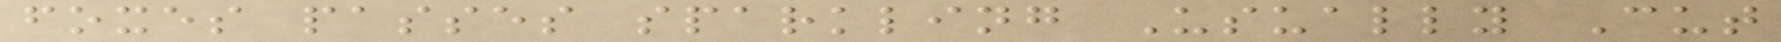foxes passes sparkling Usually Cut
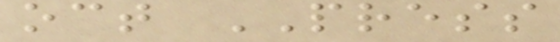oct PRESS
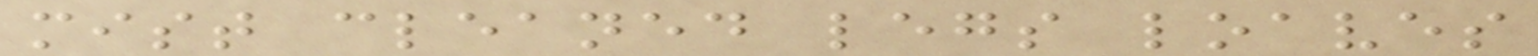mist cleaned legs loaves
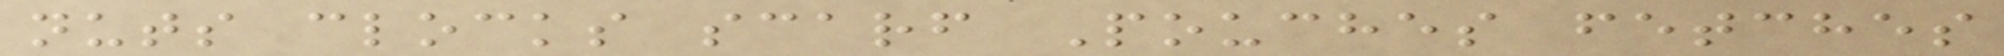nuts clocks scarf Pouches fetches
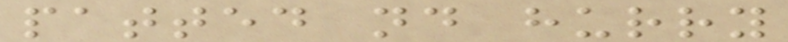patted nd hurry
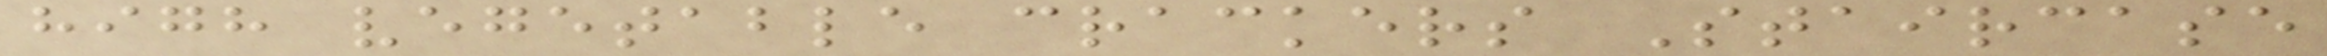high vegetable crackers Staircase
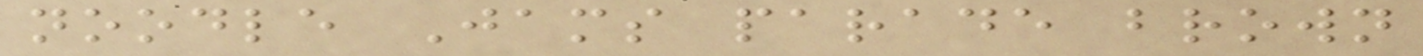noodle Jams parade brown
